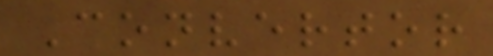Convertor
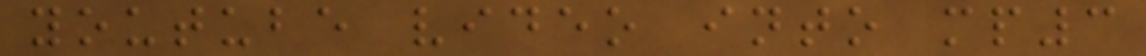youtube video into mp3
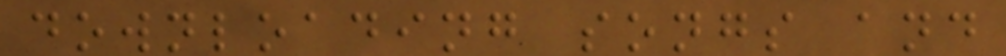downloading songs and
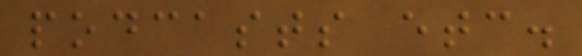podcasts etc.
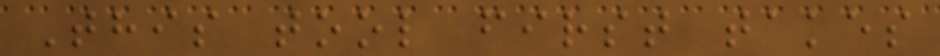This tool first takes
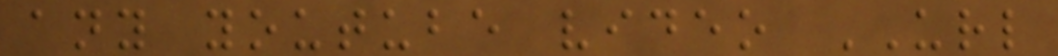any youtube video URL
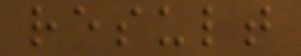result
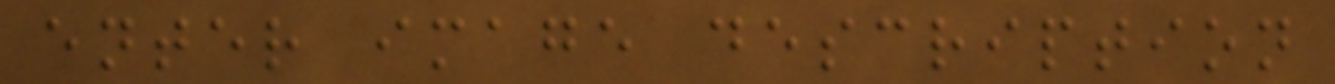enter image description
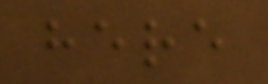here
